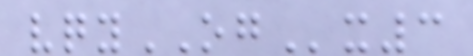vqyOGx3
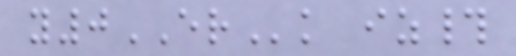y0ERk iz#
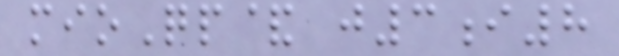mioQp& j3i8
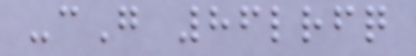-cG 86lrfq
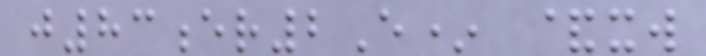j83er2E* &xw
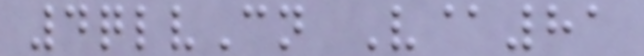4qlvCn V@81
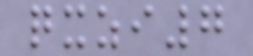qxzi7
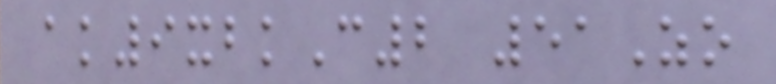ak9xbkC2 51Zo
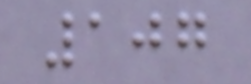107
